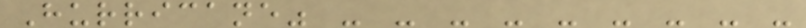Hurricane" - - - - - - - - -
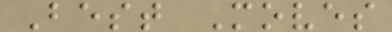Best Moves
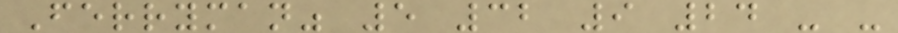Ferryman" 5 32 9 24 - -
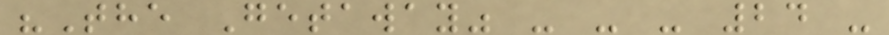"The Getaway" - - - 24 -
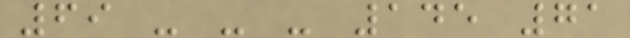69 - - - 145 71
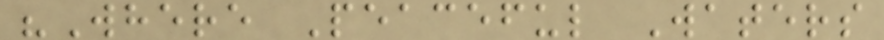"Where Peaceful Waters
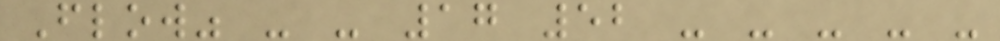Flow" - - 17 52 - - - - -
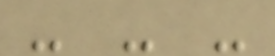- - -
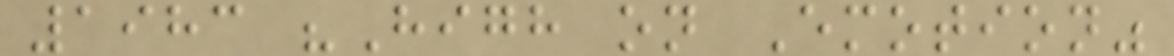1983 "High on Emotion"
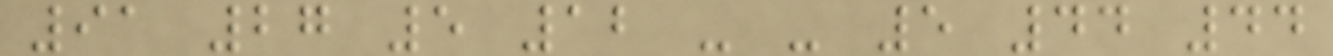91 27 5 12 - - 5 44 44
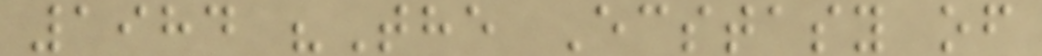1984 "The Ecstasy of
